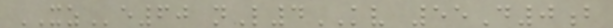XZe60 nL4KV 55D0b
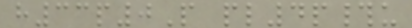h33p0P pl4p#u
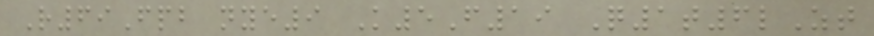R69Fpb nye9 K5F19 Q1t6lZt
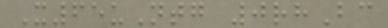X65uNtg 0rhBc
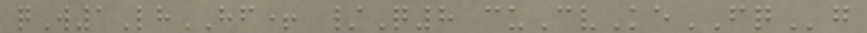qW1LhHF+ /Q8 cuCvKeFQg
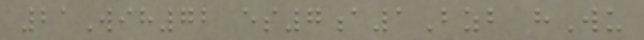21Wih72 es7a1Bzb hWu
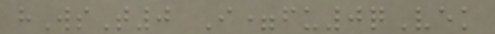hWsT0 I=fu0qVek
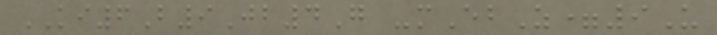KI6B9Jb4G -mEbZ=9U
